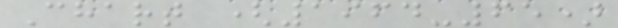Chart (1964-65)
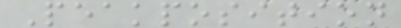Peakposition
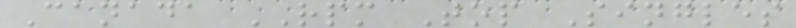Canada RPM Top Singles
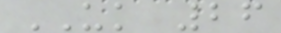UK 26
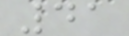41
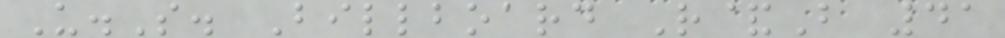U.S. Billboard R&B 41
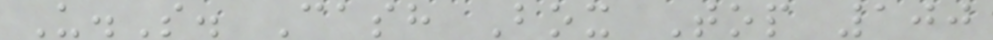U.S. Cash Box Top 100
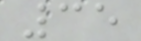35
